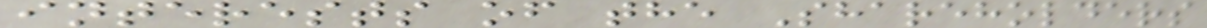interests of the Shareholders
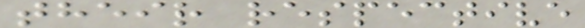their respective
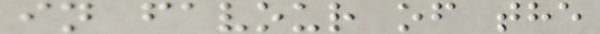in favour of the
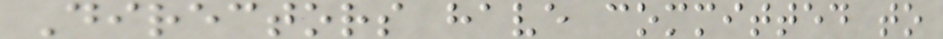Directors have committed to
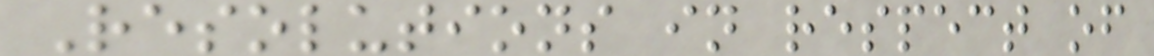Resolutions in respect of
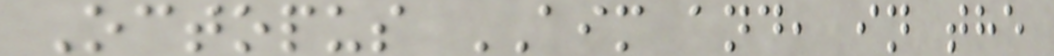Octopus AIM and, in the
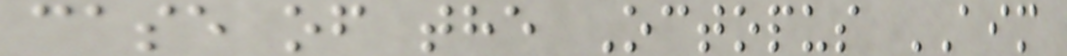case of the Octopus AIM
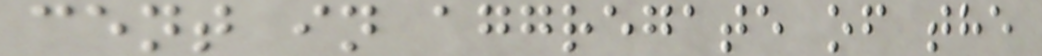cent in aggregate of the
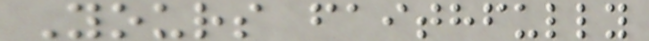Yours faithfully
